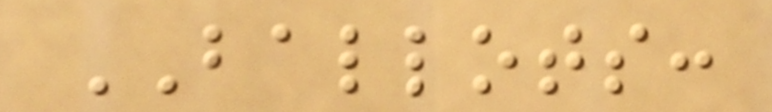BALLOTS:
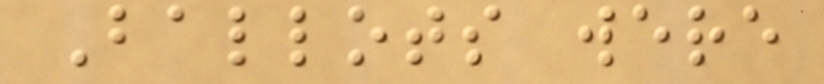Ballots were
